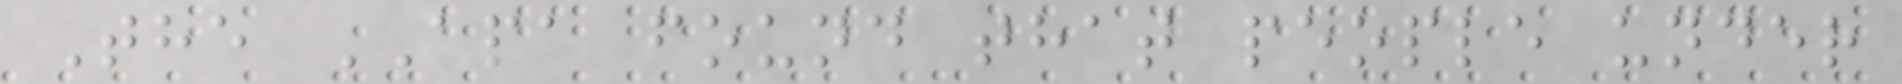The APA found that people under
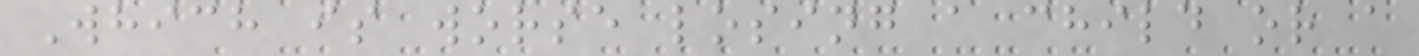Which is worse losing a child or a
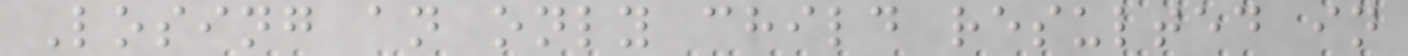Losing an only child resulted in
